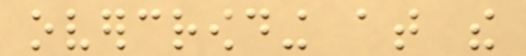overcrowding at the
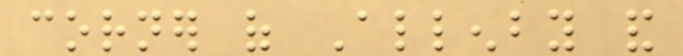corner of Allenby and
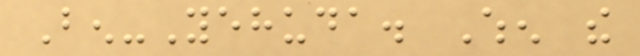Ben-Yehuda. When the
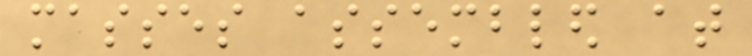masses assembled at
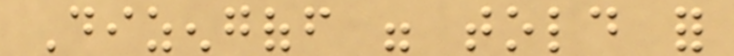Dizengoff were told for
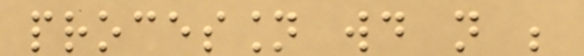procession would not be
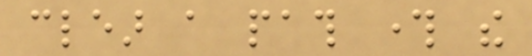clear a path through the
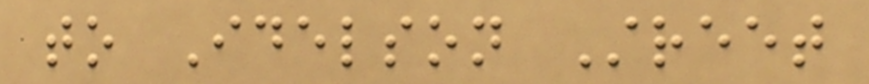to Idelson Street
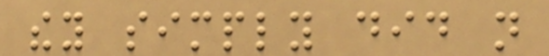they simply did not
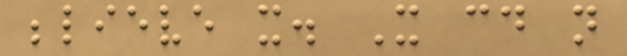believe it. It could not
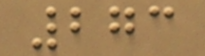273
